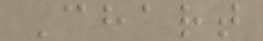Chart
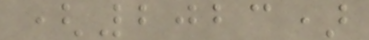(2023)
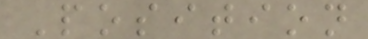Position
